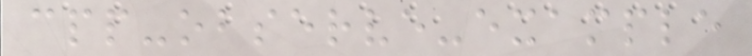cpp-observe-example
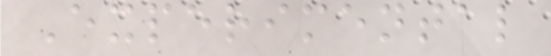Experimental
